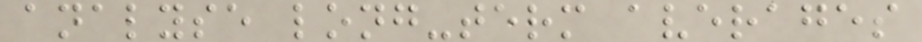analyse long-term averages
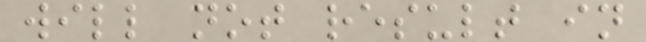will not result in
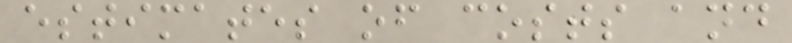estimates of costs and
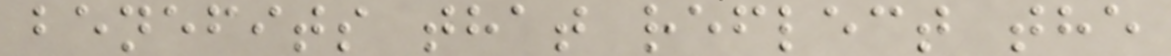benefits that reflect the
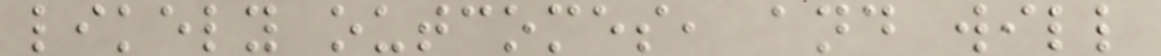likely outcomes, and will
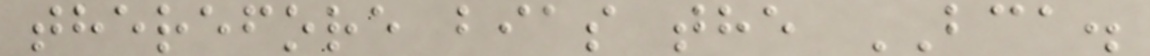therefore bias the BCA.
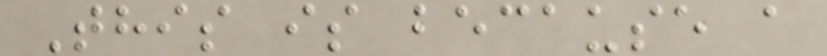This is because a
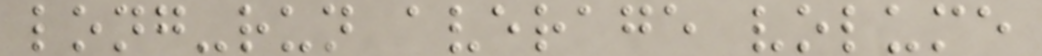long-run average volume
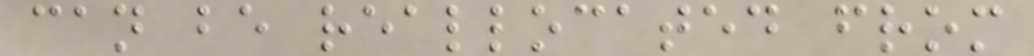can be reallocated from
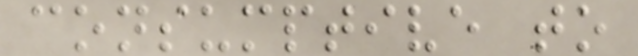consumptive to
